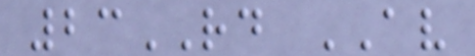23RD AV
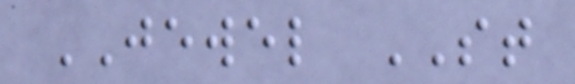JEWEL ST
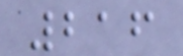216
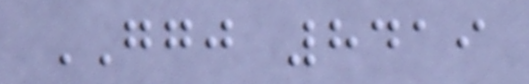GGJ 8419
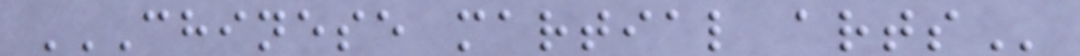CHINESE MARTIAL ARTS
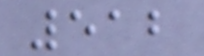512
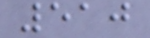510
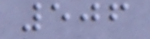506
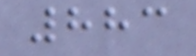883
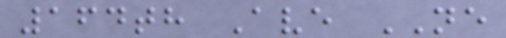164th Ave NE
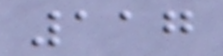117
